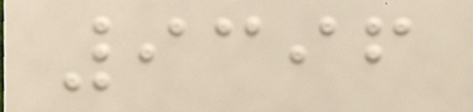9396
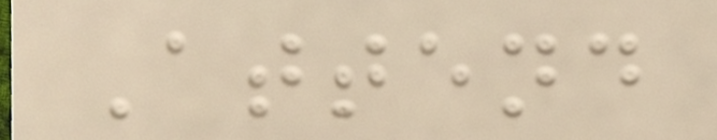Attend
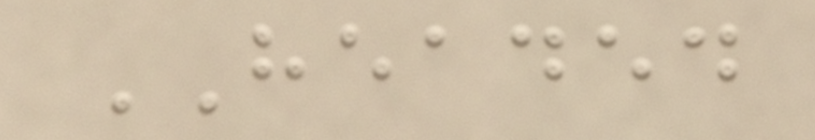HEADED
